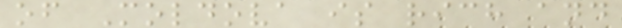of Moldova is rich and
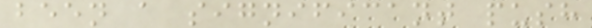been a significant push
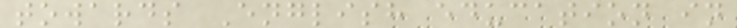towards English education in
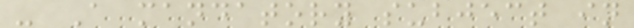- A mandatory subject in
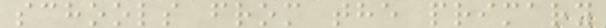schools from the primary
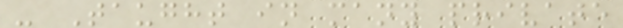- Taught in many private
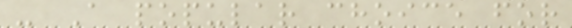- A popular choice for
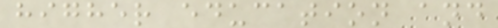higher education and
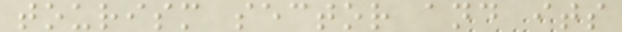tourism sector and its
